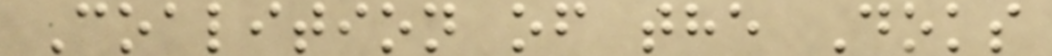Coalition of the Doks
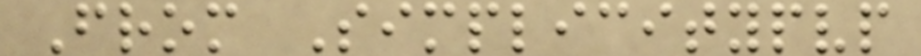From Simplicitypvp
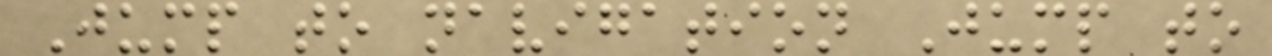Jump to navigation Jump to
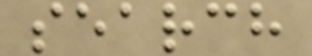search
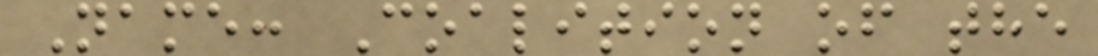Name: Coalition of the
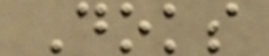Doks
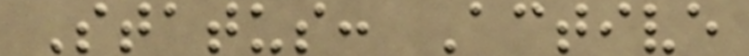Status: Active
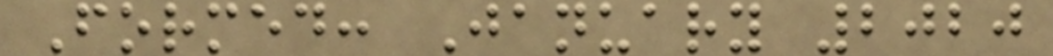Formed: January 2020
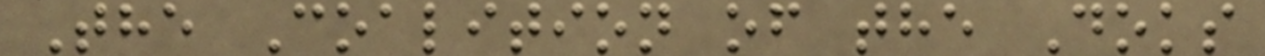The Coalition of the Doks
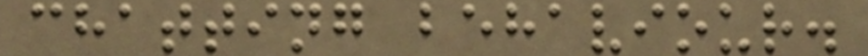chatting behaviour.
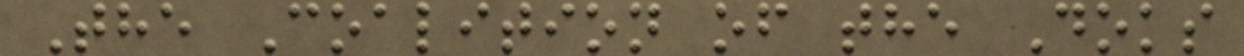The Coalition of the Doks
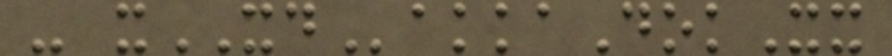- xXDakkaDokXx
